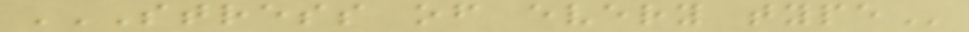STRESS OF EVERY TYPE
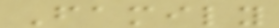Family
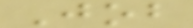Job
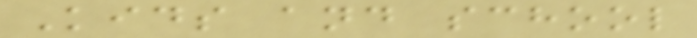Kids and school
